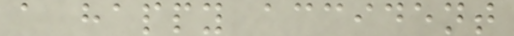a happy accident
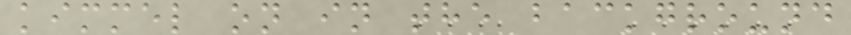kimmel on in the background
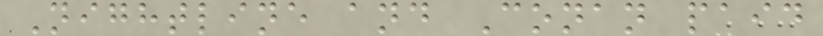Nightline and Conan paid
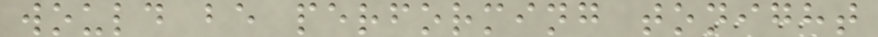would be performing tonight
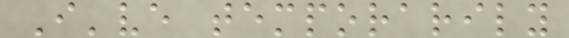I've temporarily
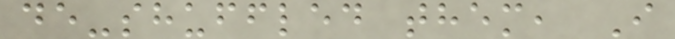de-shuffled them, I
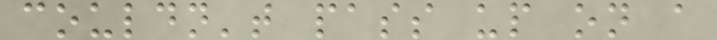couldn't pass up on a
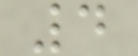4
